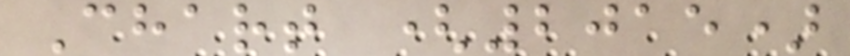Chart (2015)
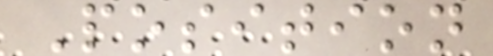Position
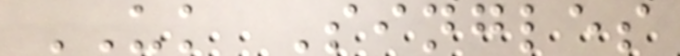UK Singles
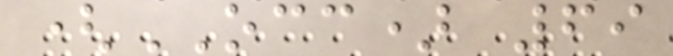(OCC) 69
